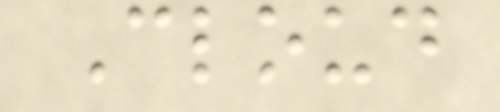Cloud
